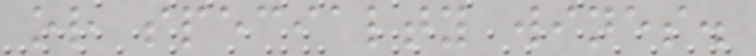or specialty wines.
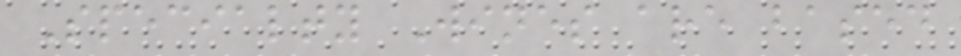Specialty Wines are based
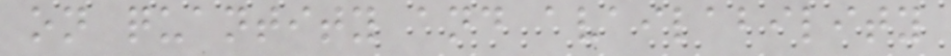on quantity and availability
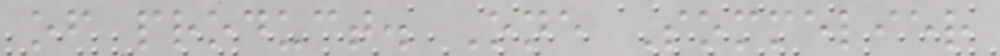of product. One Sommelier
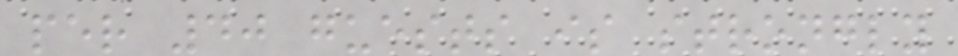per 40 guests is strongly
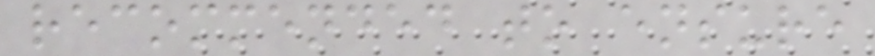recommended to ensure
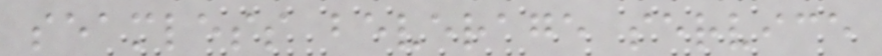seamless beverage service
